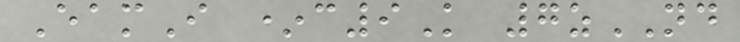EamI *c9K 7zND
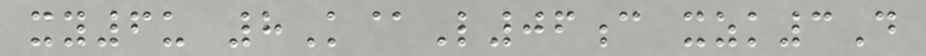xy6u 8K@L06c xzk3D
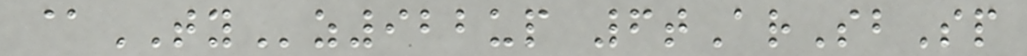@TYz922up 6tArSbSp
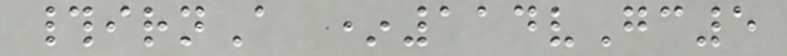#irnA *114vGc5
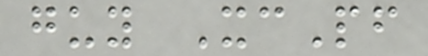guy XcPf
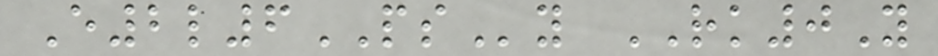E2l6PSy RK0Y
